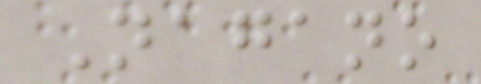Nagano
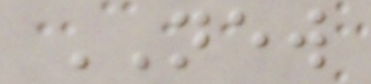NEW
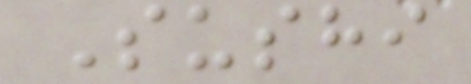Sushi
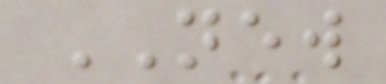NEW
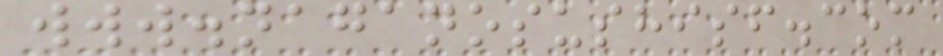www.naganosushisf.com
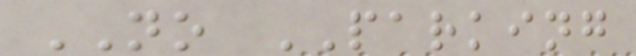NO PARKING
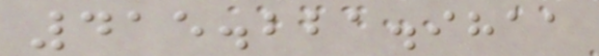415.221.9811
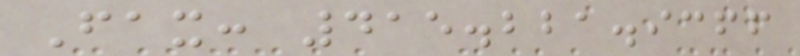Fax: 415.221.9366
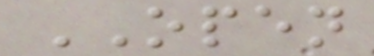OPEN
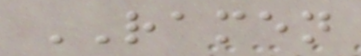RAMEN
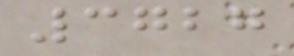3727
